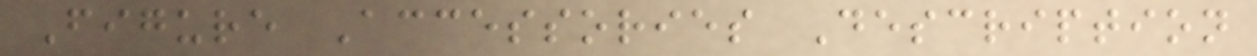Figure Accessories Description
